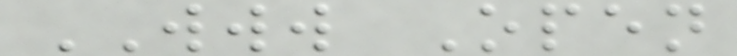WWW Open
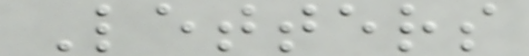Letters
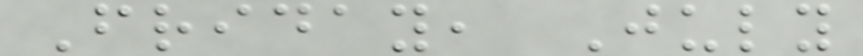Friday, July
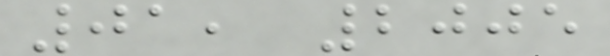01, 2005
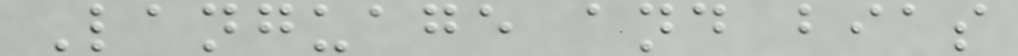Language and bias
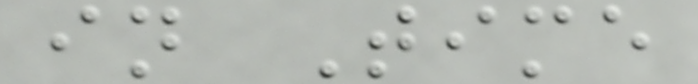in Time
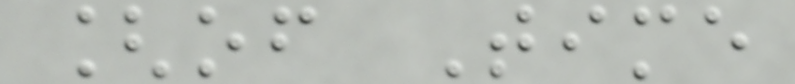[of Time
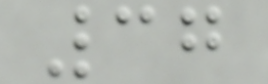37
